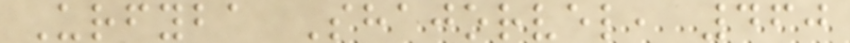Urfyba Shajorvel, 460
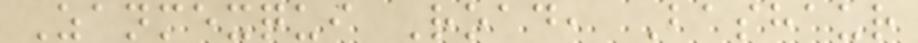Zanmexqui Road, Bashaur
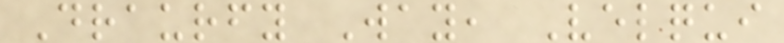Draurfy Way, Velqui
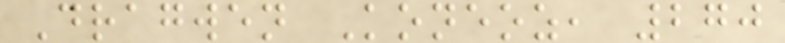Dragwen Koneoz, 270
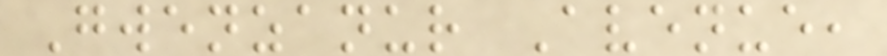Gwenzanur Avenue,
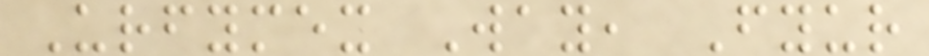Urfymex Way, Fyur
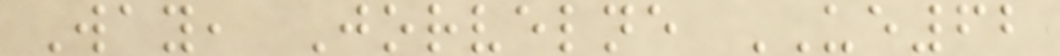Way, Jorvelne UE62
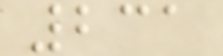231
